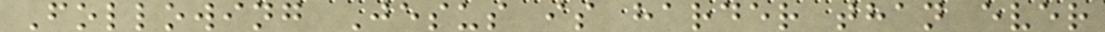Following Jesus is harder than ever
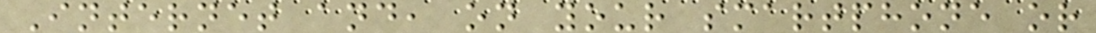Internet and, on your smartphone or
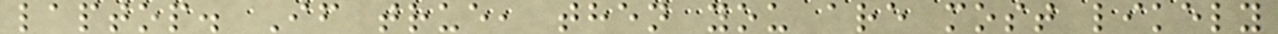laptop. If true, then you are most likely
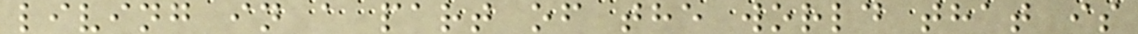living in a part of the world that is
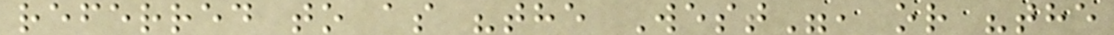referred to as "the West", or "the
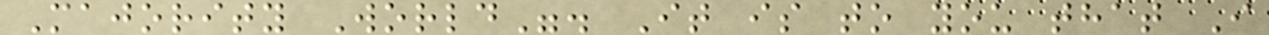Majority World". It is to you that I
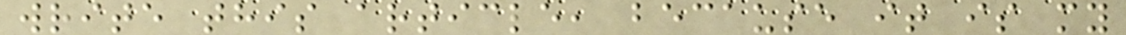write this article, because it is my
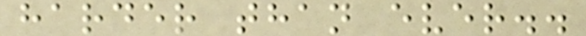harder than ever..
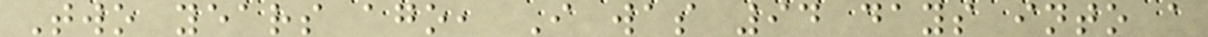Two years ago, I was 94 days into a
